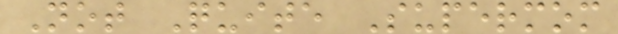Not Quite Supermom
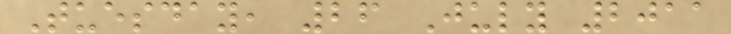Tuesday, 26 July 2011
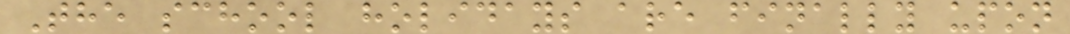The school holidays are finally upon
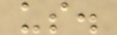us.
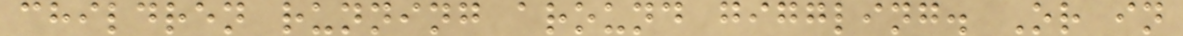children running around giggling. Or in
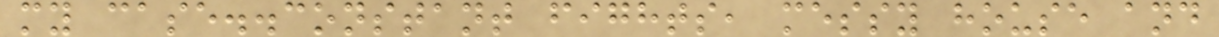my case..constant fights, messy house and
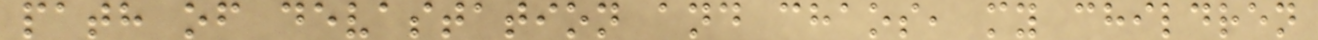path of devastation and chaos, my children
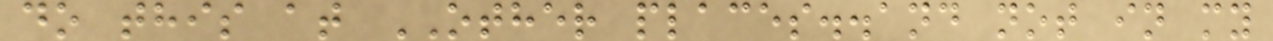do this at OTHER places..and not in my
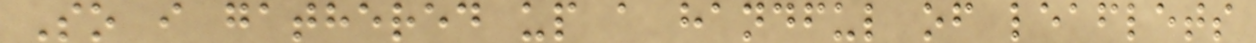So i gathered up a handful of leaflets
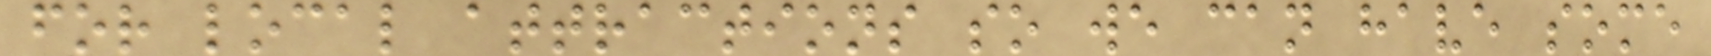for local attractions so we can have some
